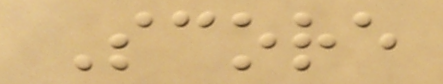Score
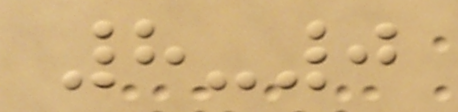8-0
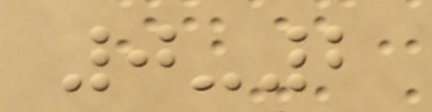0-2
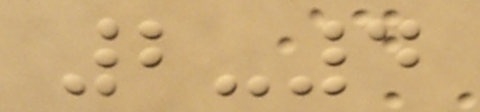2-4
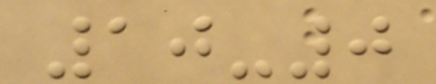10-0
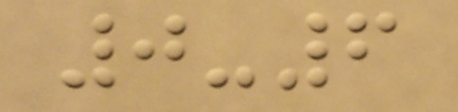0-6
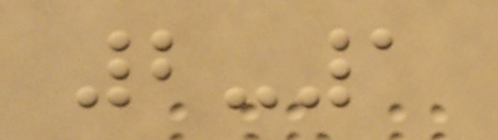2-1
